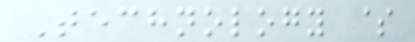Technology $
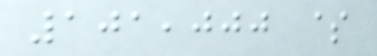101,000 $
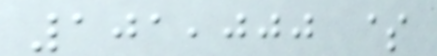101,000 $
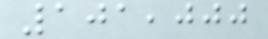101,000
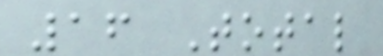16 Total
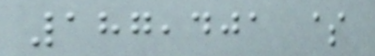187,401 $
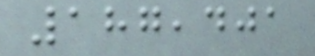187,401
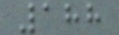188
